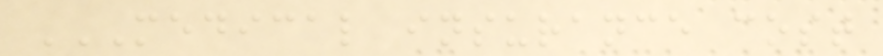MEDICAL INSURANCE COST
